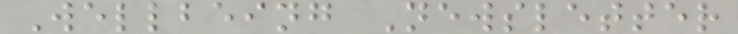Wellbeing Newsletter
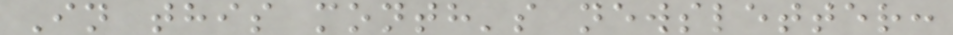In this month's newsletter:
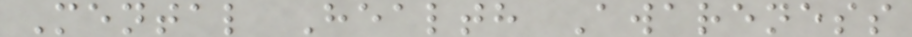Mental Health Awareness
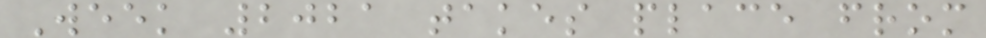Week 2021 takes place from
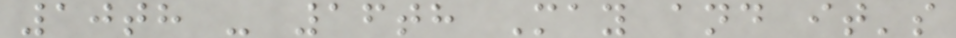10th - 16th May and it's
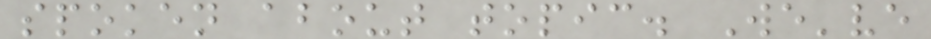spoken about topic. We've
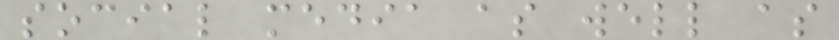social media as well as
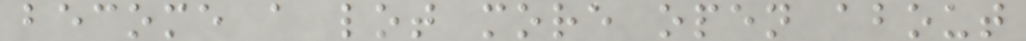become a lot more open about
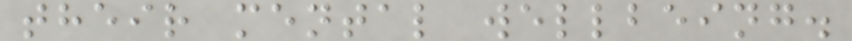their mental wellbeing.
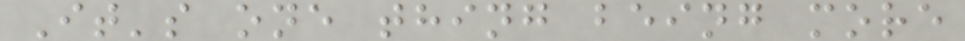It's one thing being more
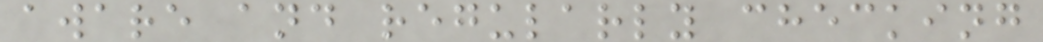aware and regularly checking
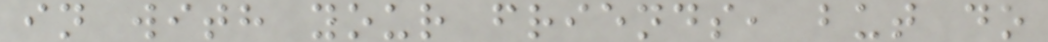in with your friends, but do
